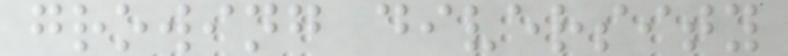growing diversity
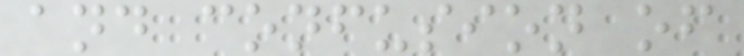and confusion of
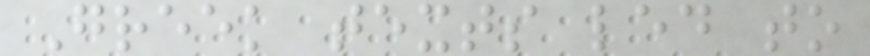Greek texts led to
